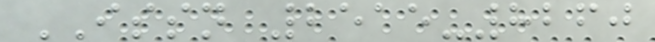ISSN 2515-8260
